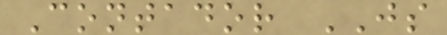Contador JS
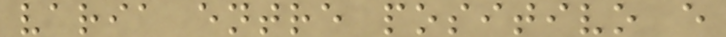varia entre positivo e
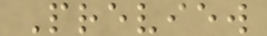Preview
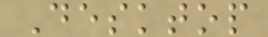Desktop
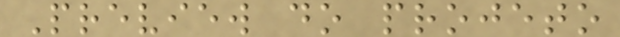Preview do projeto
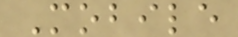Mobile
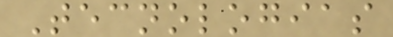Tecnologias
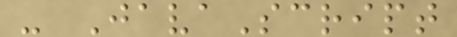- JavaScript
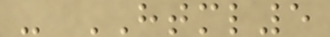- HTML5
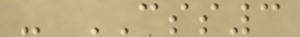- CSS3
